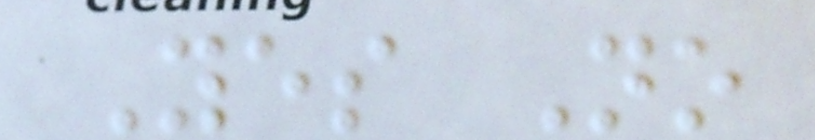Yes No
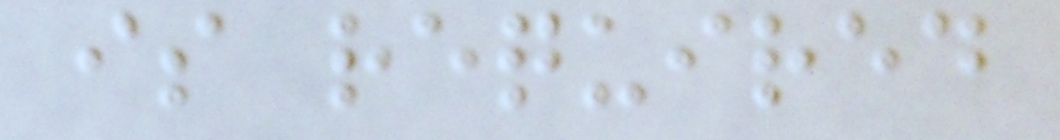is required
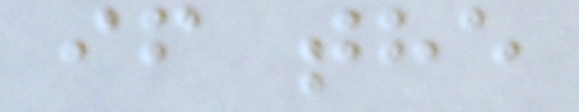if the
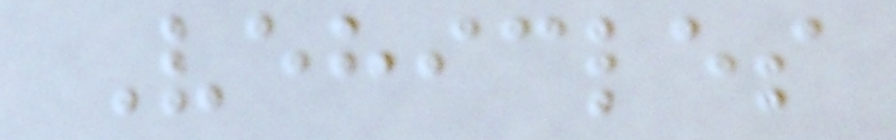Vehicles
